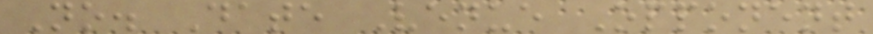No. Date Venue Opponent
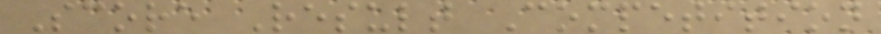Score Result Competition
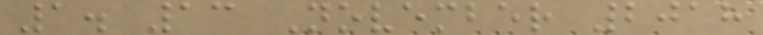1. 13 November 2018
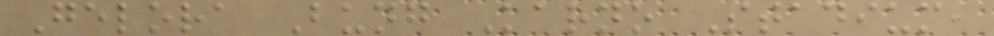Gelora Bung Karno Stadium,
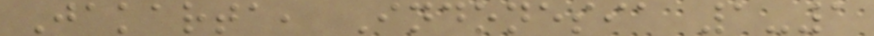Jakarta, Indonesia 1-1
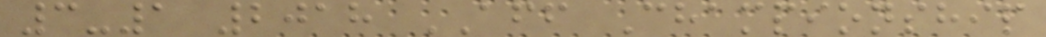3-1 2018 AFF Championship
